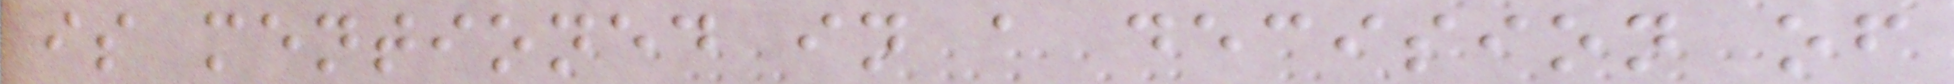is mentioned in a decision of
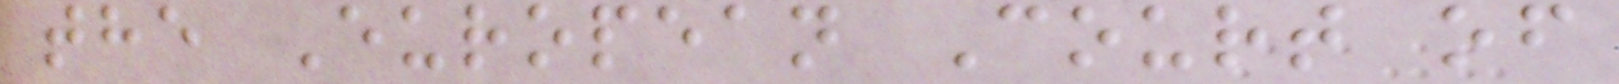the European Court of
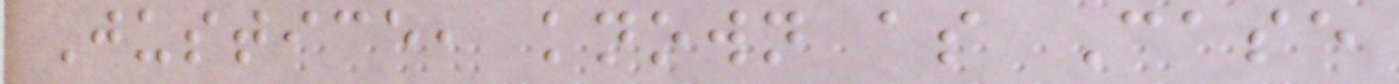Justice, known as Case
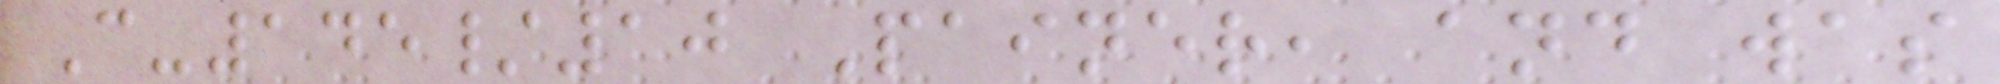C-145/10 Painer, and was
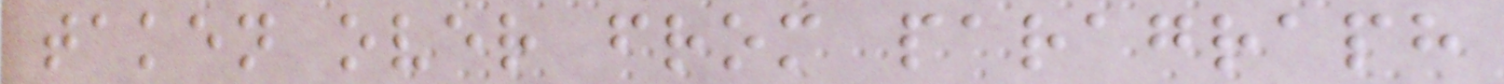taken over from paragraph
